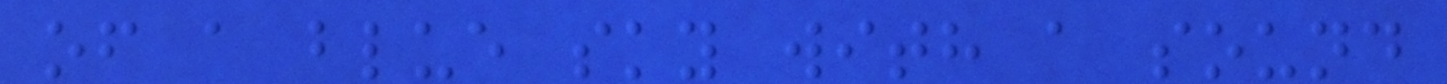of a blue sky with a sound
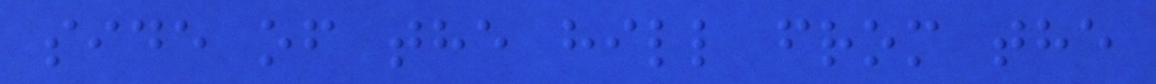side of the hill from the
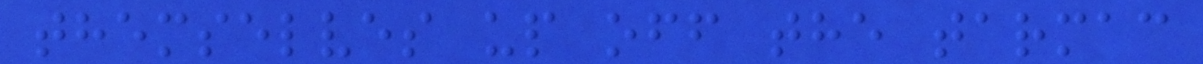themselves up off the tarmac
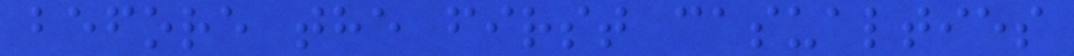before the first casualties
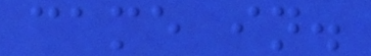came in.
